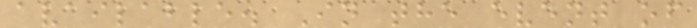available. In the event of
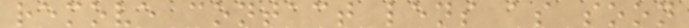remove contact lens as soon
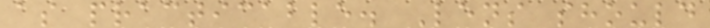as practicable. Lens should
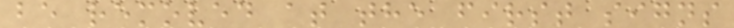be removed at the first signs
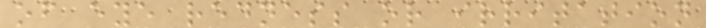of eye redness or irritation
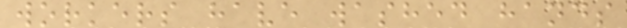workers have washed hands
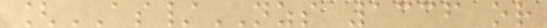[AS/NZS 1336 or
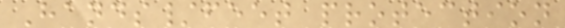Hands/feet protection
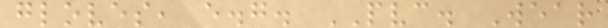gloves, e.g. PVC. Wear
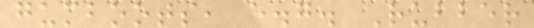gumboots, e.g. Rubber
